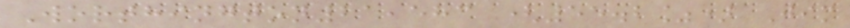Worthington21,583 (55.2%) Jim
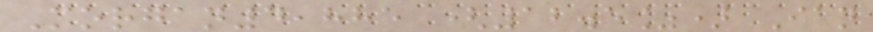Morgan4,885 (12.5%) Ian
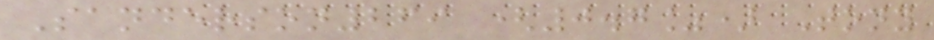Sanderson269 (0.7%) Tony
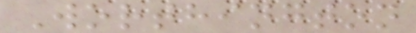Worthington
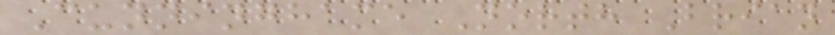Cunninghame North Brian
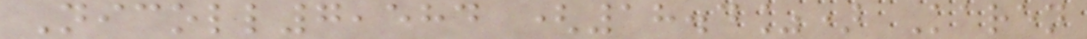Nicoll7,584 (18.4%) Karen
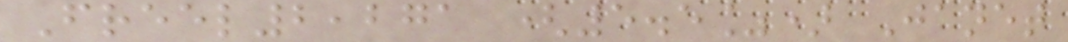Freel2,271 (5.5%) Janet
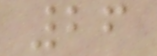26
